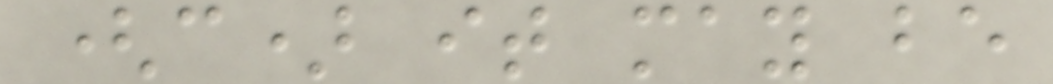(c) it may be
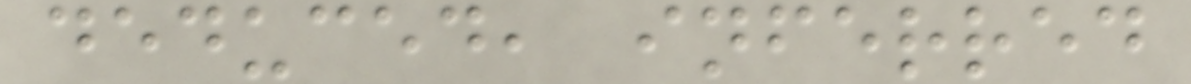deduced, inferred
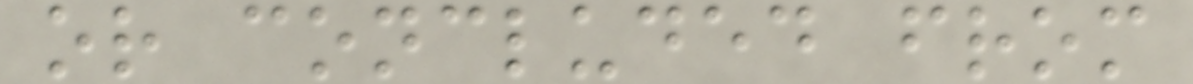or concluded from
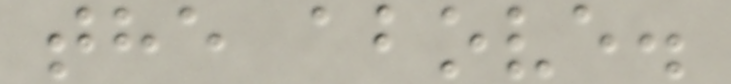the above.
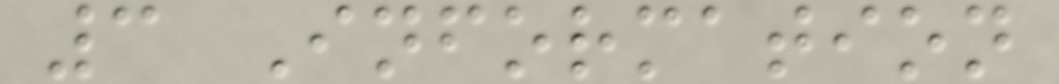3 Information
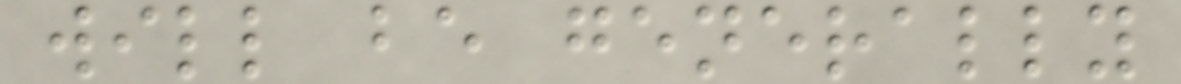will be generally
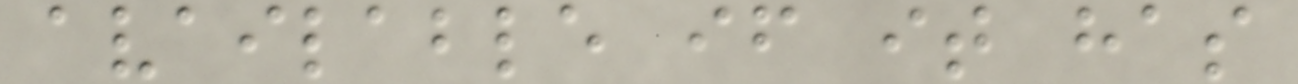available if it has
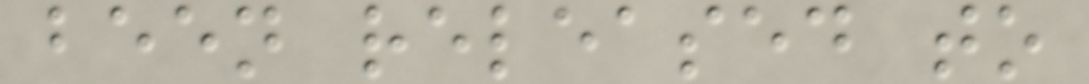been released to
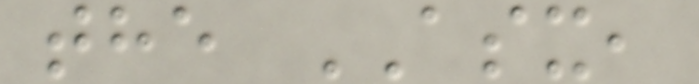the ASX,
